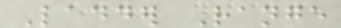Ladder Range
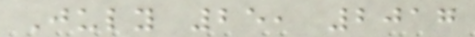July 25, 2017
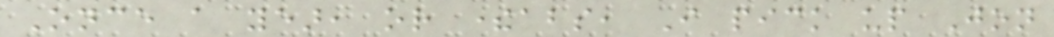Once a year, or thereabouts, I pick up Jon
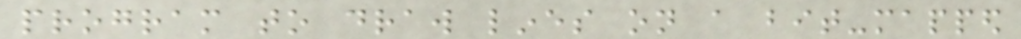program to draw lines on a bit-mapped
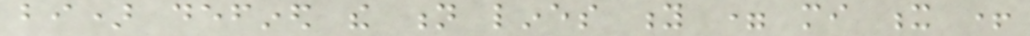bi) defined the n lines y = mi x +
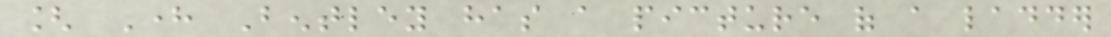[ Here Bentley has a picture of a ladder
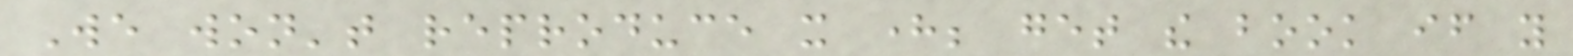We won't reproduce it here; get the book if you
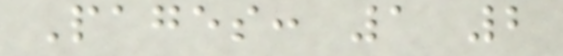Pages: 1 2
